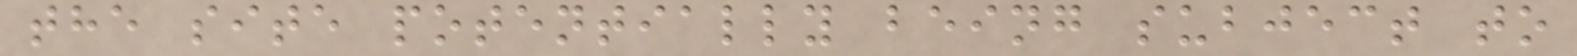the site potentially being subject to
